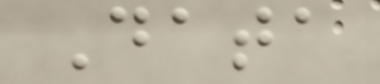Data
